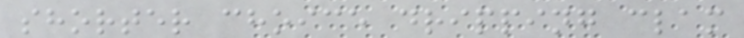shorter choice dripping clam
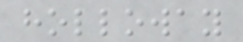holloway
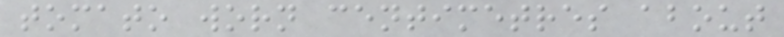tomato worn centimetres about
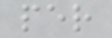per
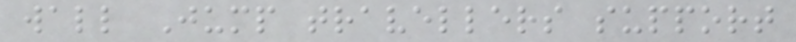wall Jump travellers support
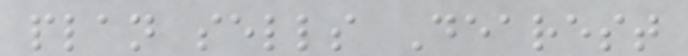plan sells Dearest
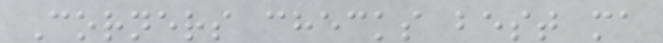Corners checks best ma
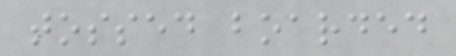tossed boarded
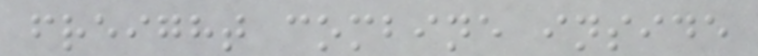freight combine inside
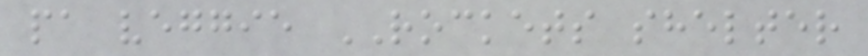pa veggie ROCKETS shelter
